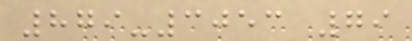879-3053 79
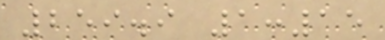259.9 1:15
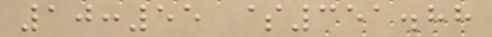10:55 $351.88
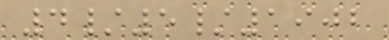4/5/1902
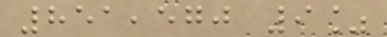851,570 9%
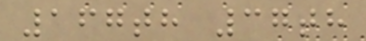167th 37th
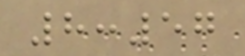8:57
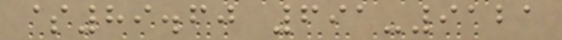$89.60 691-9121
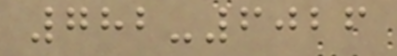782-6026
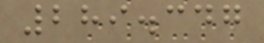289.347
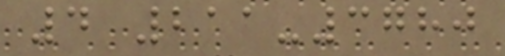4 211-3780
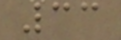33
